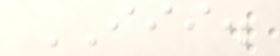III.
